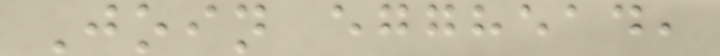Join egghead,
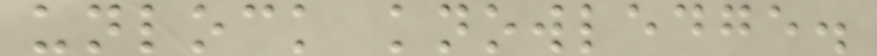unlock knowledge.
